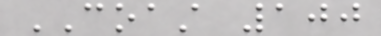COAST 100
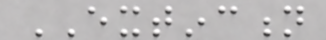EXTINCTION
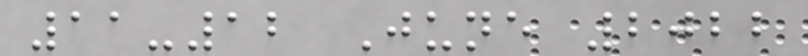11-12 June 2022
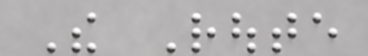The Route
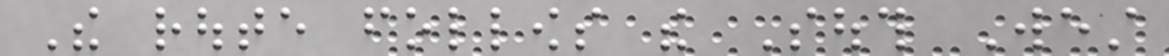The route follows the South West
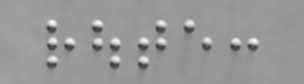route:
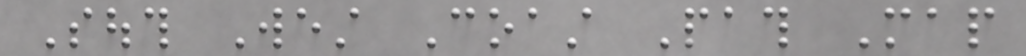South West Coast Path Map
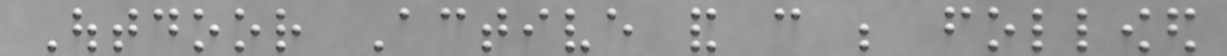Outdoor Active and can be followed
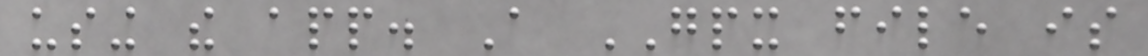using the app. A GPX file is
